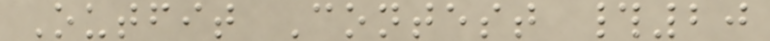Outfit Contest #20
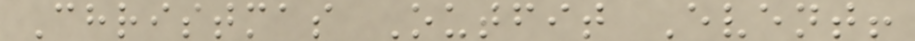Christmas Outfit Event!
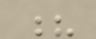?
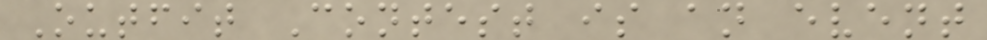Outfit Contest is an event
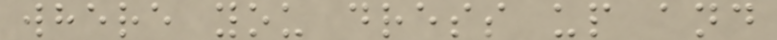where you dress up and
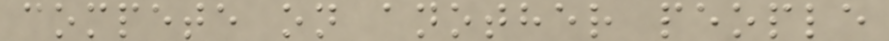compete on another people
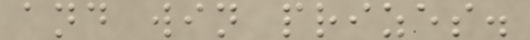and win prizes.
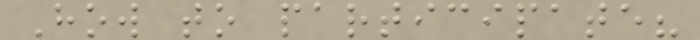How to participate?
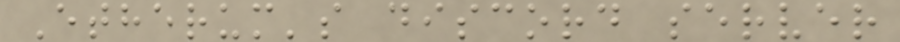Etherum's discord server
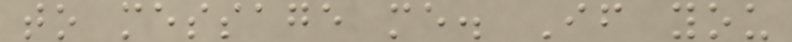to message me. If you
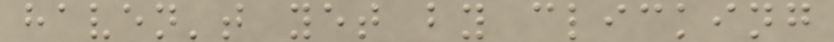haven't yet by clicking
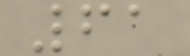61
